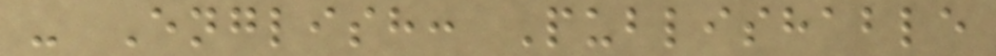- English: Publishable
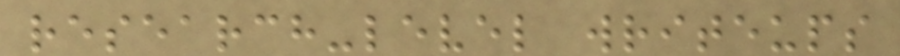research-level writeups
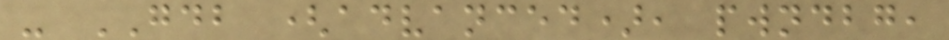- GDB (advanced), pwndbg,
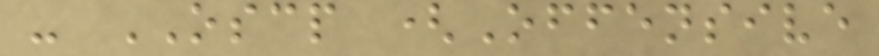- OSCP (Offensive
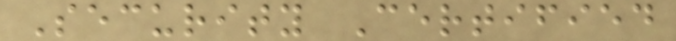Security Certified
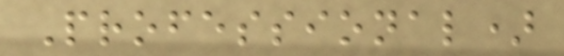Professional)
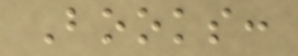Books:
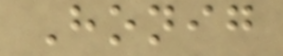Honig
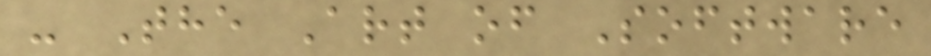- The Art of Software
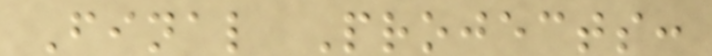Final Projects:
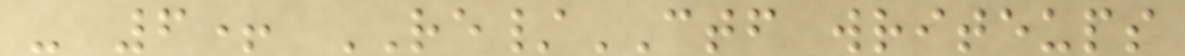- 6+ RE/CTF writeups
